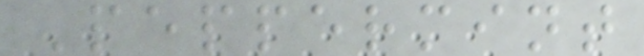Peppermint
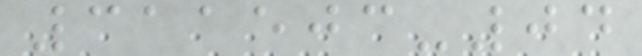311503-04
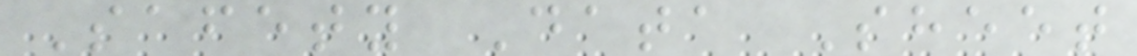Safety Data Sheet
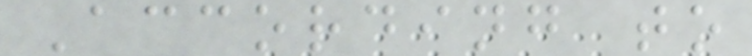According to
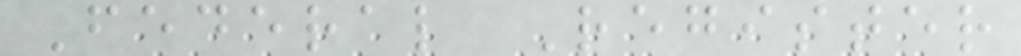Federal Register
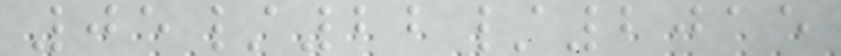05/22/2015
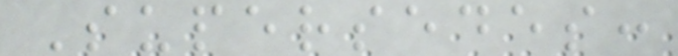Supersedes:
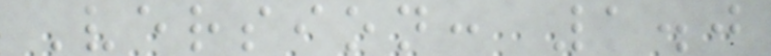Version: 1.0
